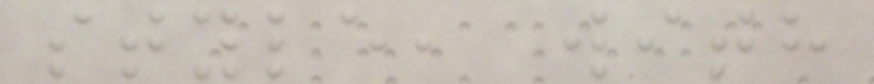style, with
